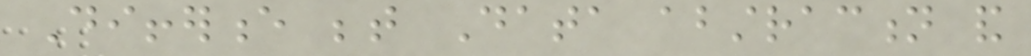Difference between Data abstraction and
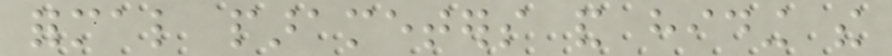formal parameters and hiding the
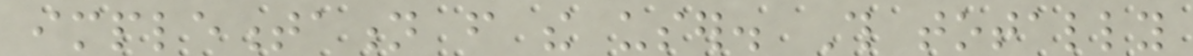implementation from the user. This totally
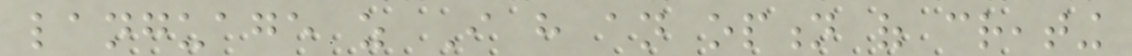language as I have an option of creating
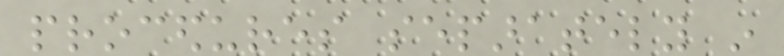procedures separately in
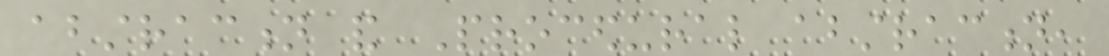abstraction and Procedural abstraction,
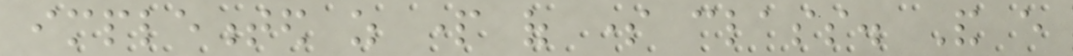implemented as part of some class. And every
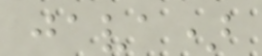java)
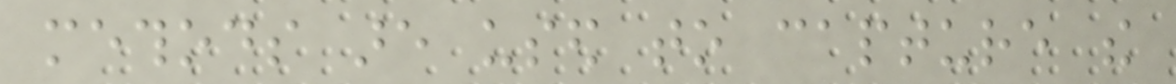methods are used to capture the
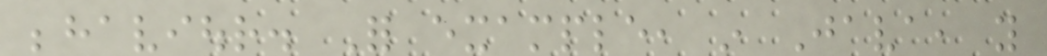behaviour. For example, in Java, you
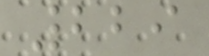229
